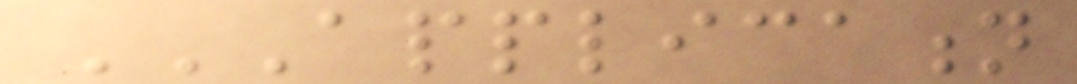APPLICATION
